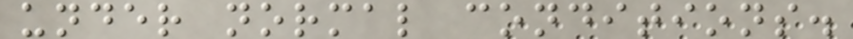under normal conditions.
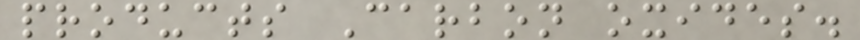products Carbon oxides.
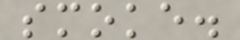smoke.
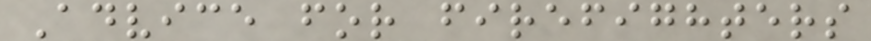Advice for firefighters
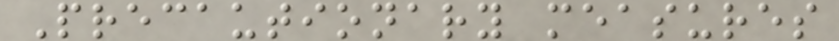Precautionary measures
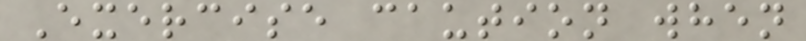Exercise caution when
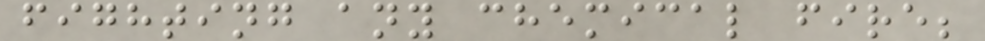fighting any chemical fire;
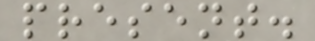present.
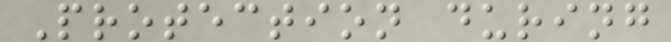Protection during
